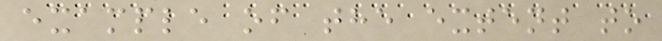example of the extent to
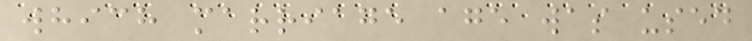which marriage age was used
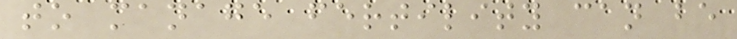to manage fertility can be
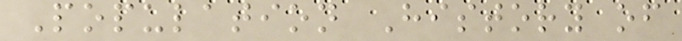Population History of
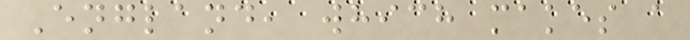England, which makes a
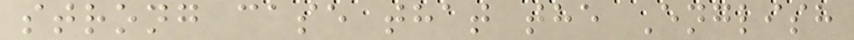strong case that the English
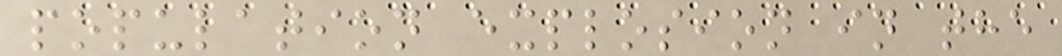population explosion in the
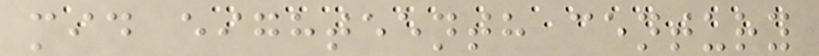mid eighteenth century
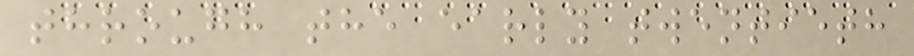through the early twentieth
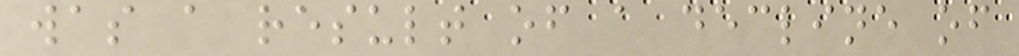was a result of a decline of
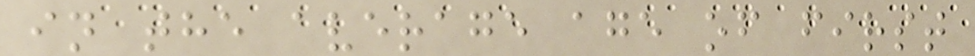in the average age of first
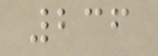236
